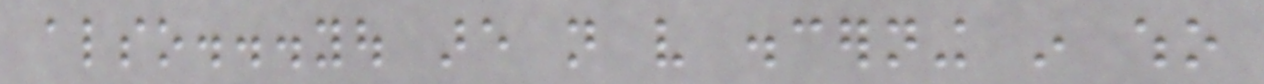also...you are not very discerning in who
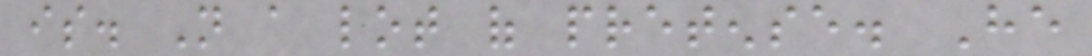is. Not a lot of pretense. He
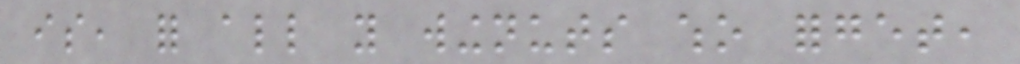is, for all you wingnuts who forget,
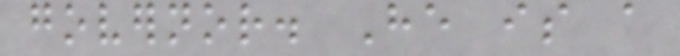governor. He is a
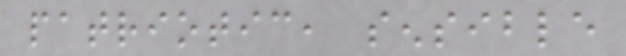patriotic, sensible
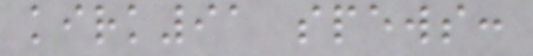kirk91 spews:
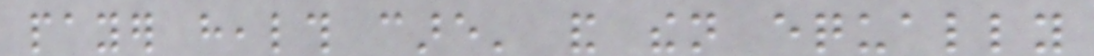payer health care' and then equally
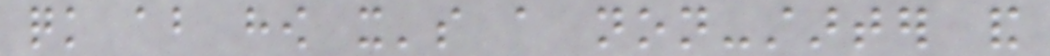quick about how it's a non-starter and
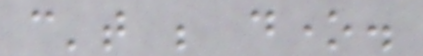can't be done.
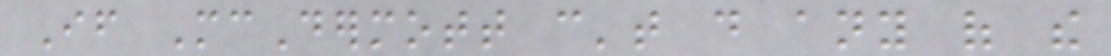If McDermott can't do any of the
